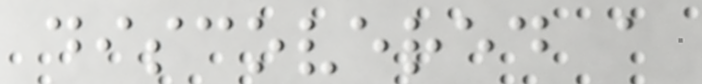discovered a
